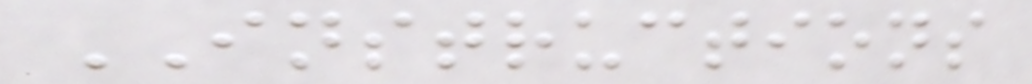INSTRUCTIONS
